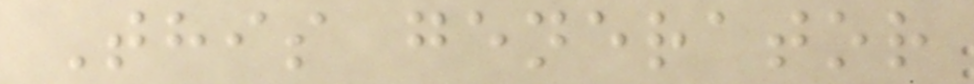This generator
